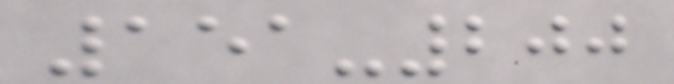151-200
